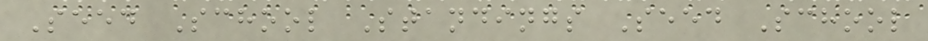Seed School Standings Seed School
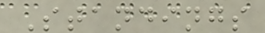Standings
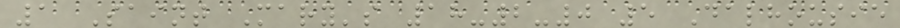1 Saint Mary's 18-2-0 5 Dalhousie
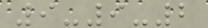9-9-2
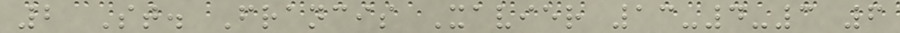2 St. Francis Xavier 13-4-3 6
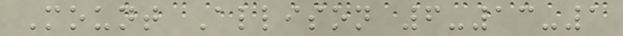Mount Allison 6-13-1
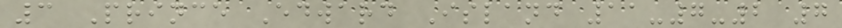3 Prince Edward Island 11-7-2 7
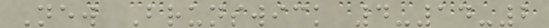New Brunswick 4-14-2
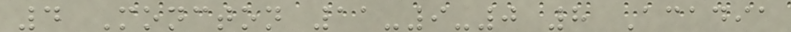4 Moncton 11-9-0 8 Acadia
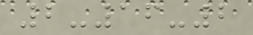2-16-2
